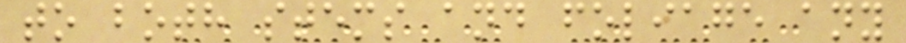to both stems and foliage any
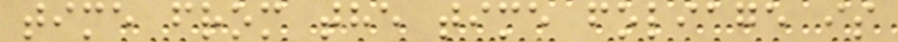time from the time foliage is
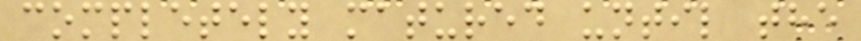completely matured until the
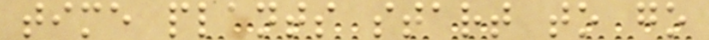time plants start to go
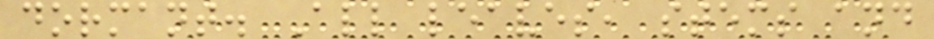dormant. All leaves, stems and
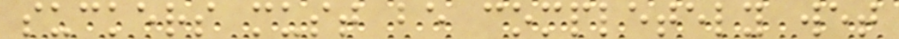suckers must be completely wet
